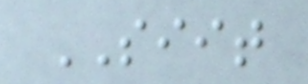SIIT
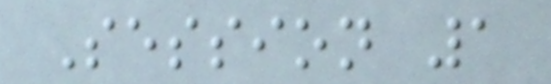Session 1
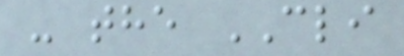- the CLI
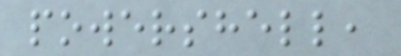powershell,
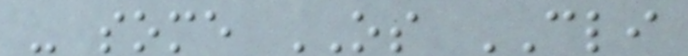- some OS CLI
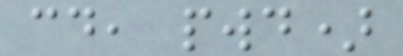cd, pwd)
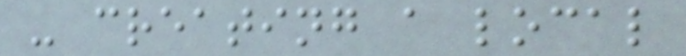- creating a local
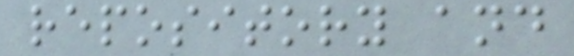repository and
